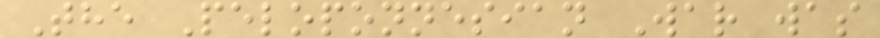The Peloponnesian War was
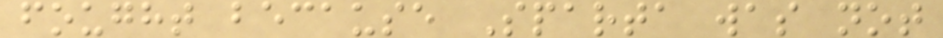fought because Sparta was not
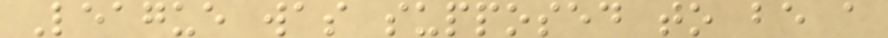League was supposed to be a
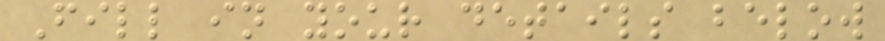Fill in your details below
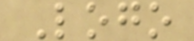Logo
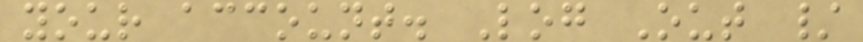your account. Log Out /
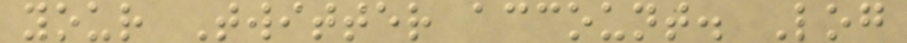your Twitter account. Log
